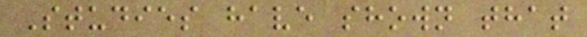Studies have shown that
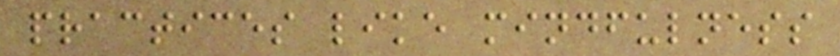practices like mindfulness
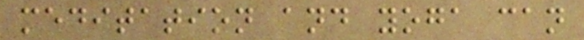meditation and yoga can
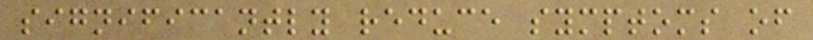significantly reduce symptoms of
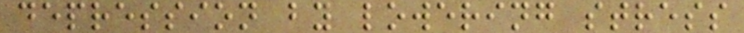depression by lowering stress
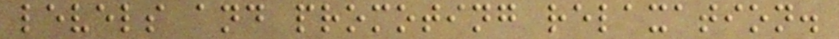levels and promoting relaxation.
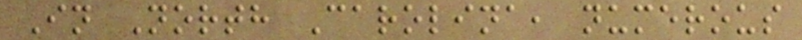In North Carolina, numerous
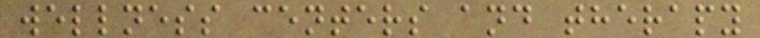wellness centers and therapy
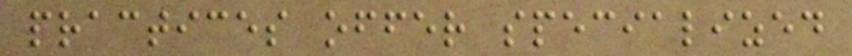practices offer specialized
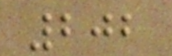202
